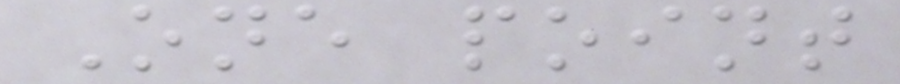One point
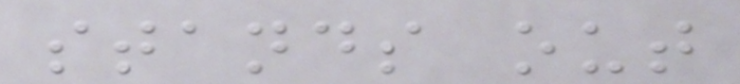stands out
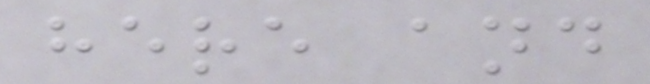here and
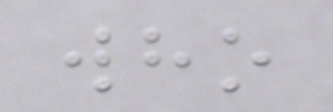who
